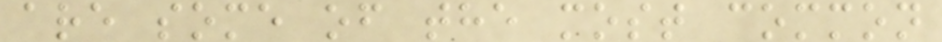are some of the most common
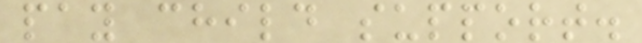pay child support.
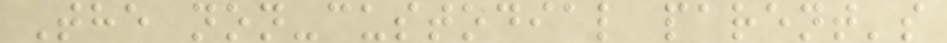The non-custodial parent's
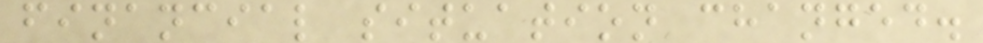financial situation changed.
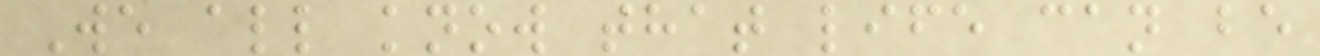We all know that life can be
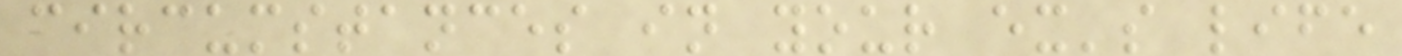circumstances in your ex's life
